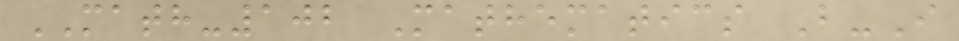MATH-102 Mathematics B-I
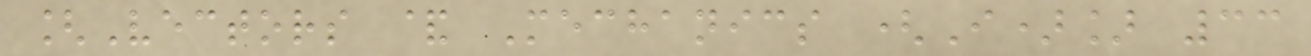[Vectors & Mechanics (I)] 33
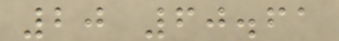20 60.61
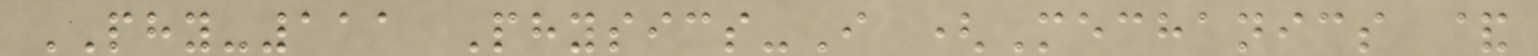PHY-111 Physics-I (Mechanics &
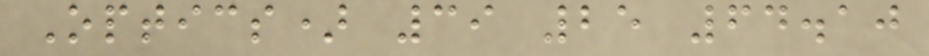Optics) 39 25 64.10
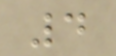4
